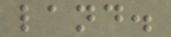land.
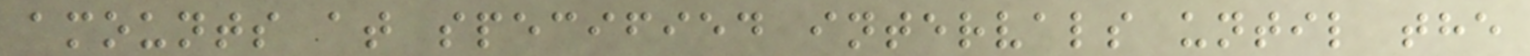amounts at specified intervals until the
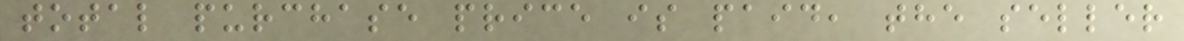total purchase price is paid, the seller
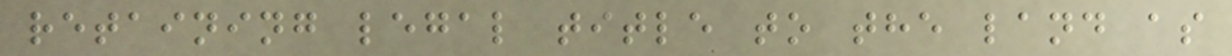retaining legal title to the land as
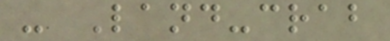- Land-crab
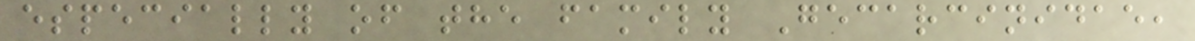especially of the family Gecarcinidae,
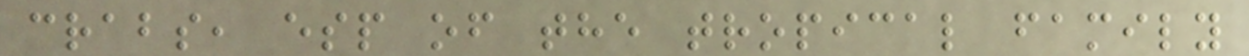crabs, esp of the tropical family
